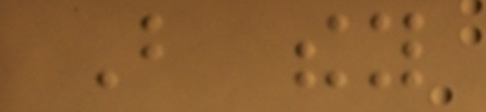But they
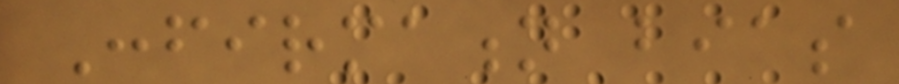Confirmation bias
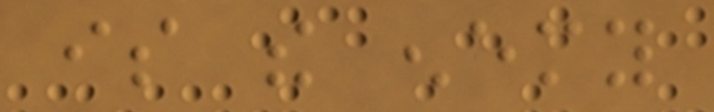is the enemy
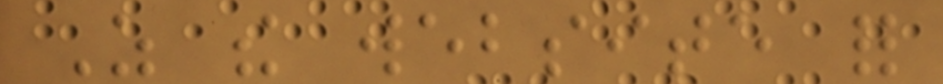As the website for
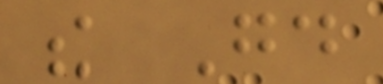the Good
